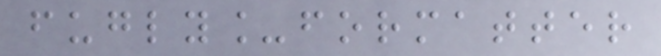fugly_formatter
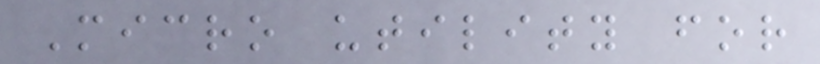Micro utility for
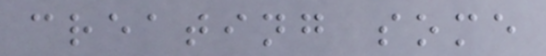creating some
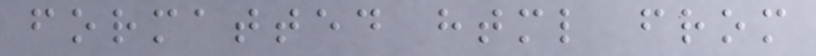formatted html from
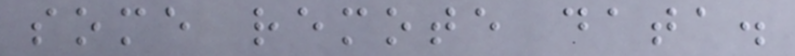some remote data.
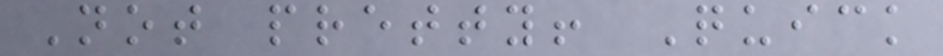Not pretty! Quick
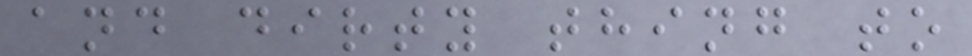and dirty thing to
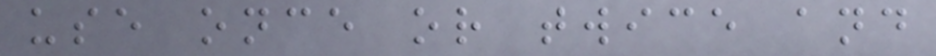use once or twice and
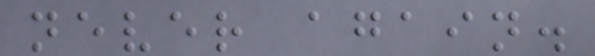never again.
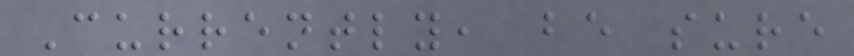Currently, be sure
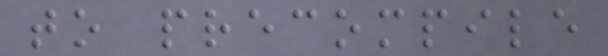to precompile
